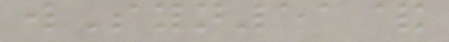wSyn51&
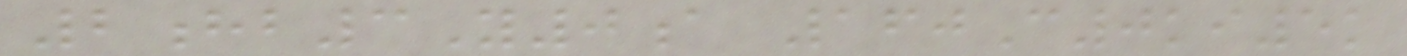2hb3Y0a 160C0ki5k
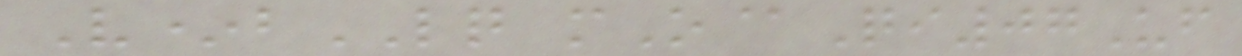V*bLQ mO@Qi07Uf
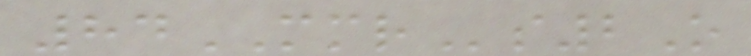84MMRs2O
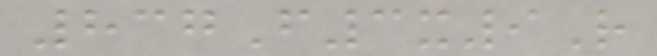837F3x9R
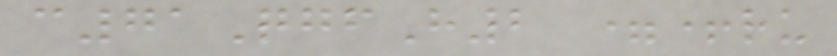c71QgfH2 =+ru
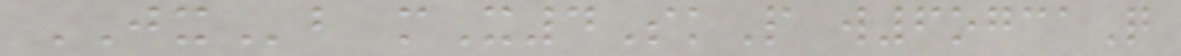JXb mX4SkP w6ogcaQ
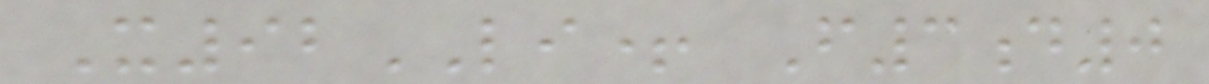X92LI+ F3d0
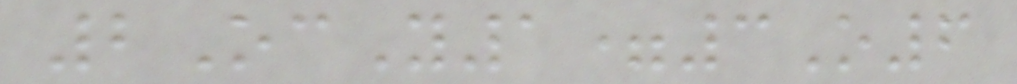2OcY1=3O6
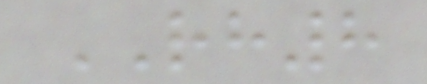RH8
